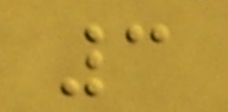3
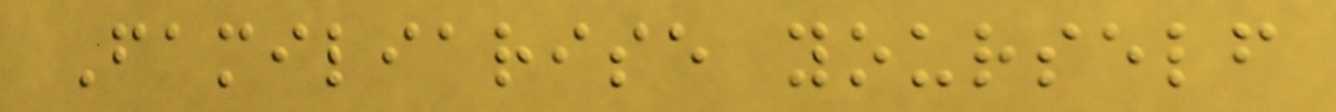Familiarise yourself
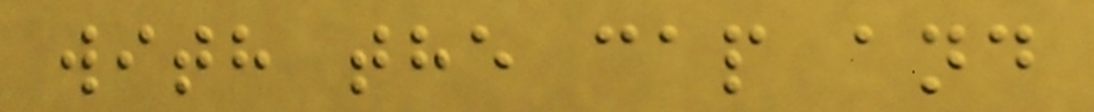with the cap and
